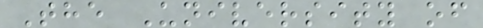The University of
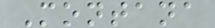Montana
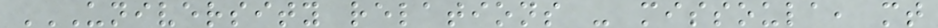UNIVERSITY RELATIONS - MISSOULA, MT
